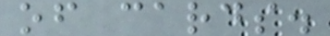of cards.
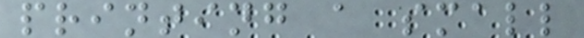printing a small
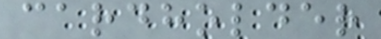cardholder
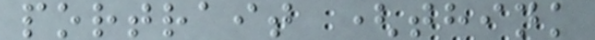portrait (think
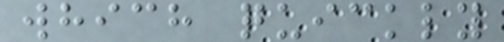which quickly
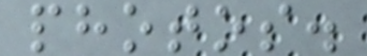photos.
